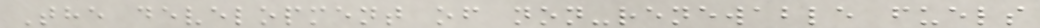The development of non-renewable fuels
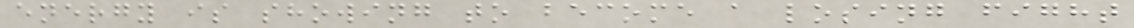energy is showing to become a losing fight
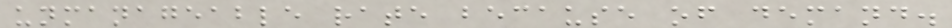unmanageable rate because of demand.
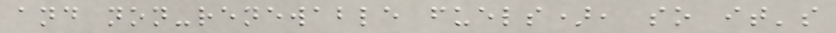and non-renewable fuels), so it's
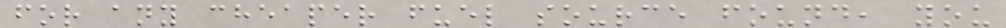for any cheaper fuel source found, you
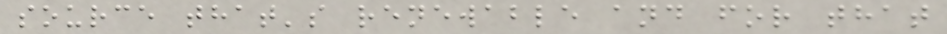source that's renewable and for that
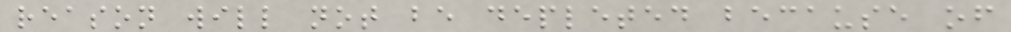reason will not be depleted because of
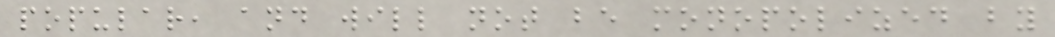popular, and will not be monopolized by
